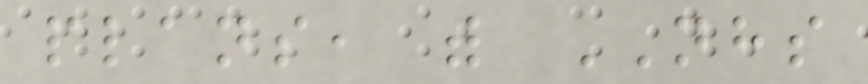plans, with NHS
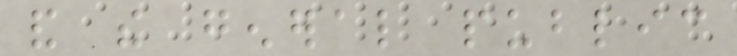and the general public
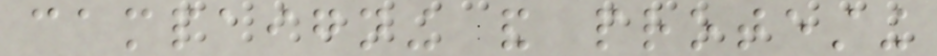campaigning and protesting
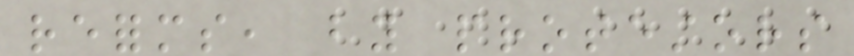reforms, by protestors
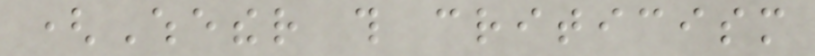(Whether this criticism
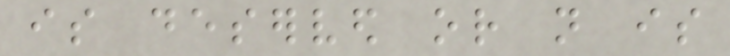is deserved or not is
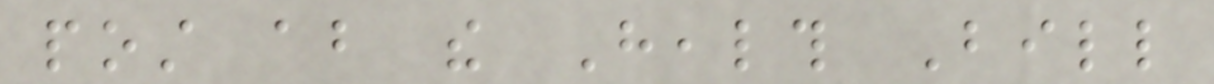post about the Health Bill
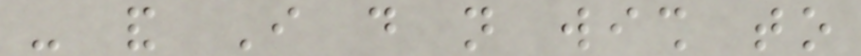- and I do not wish to
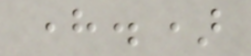here.)
